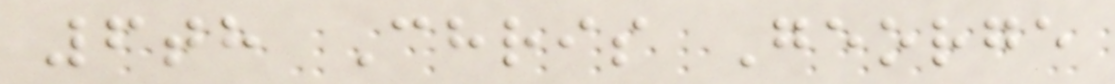6th Chris George
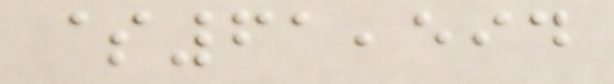$61,594
